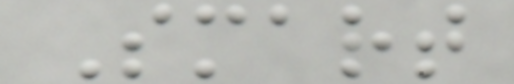Smart
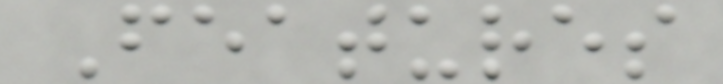Features
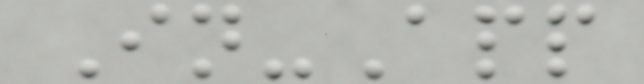In-App
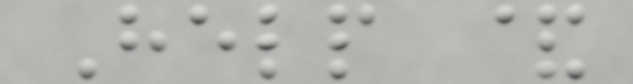Help &
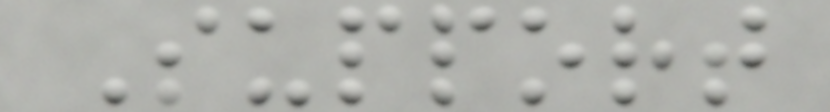Support
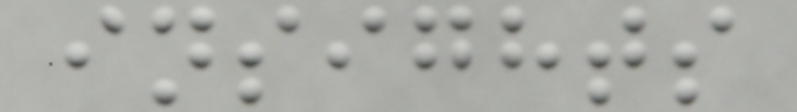insights
